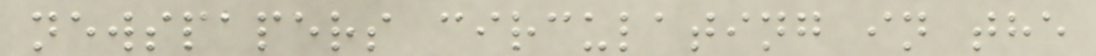newspapers circulating in the
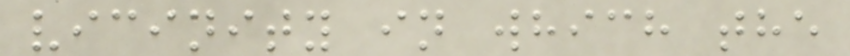vicinity in which the
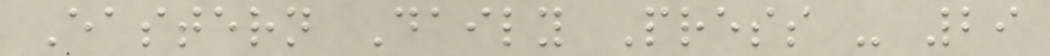Eastern Daily Press - 29
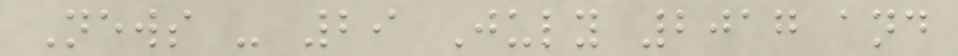News - 29 July 2017 and
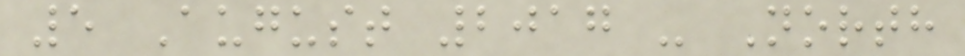5 August 2017 - North
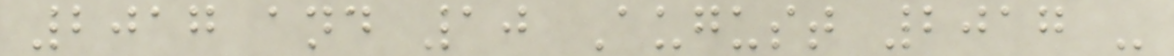2017 and 10 August 2017 -
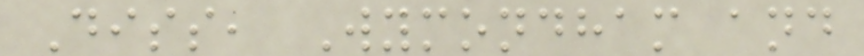Diss, Wymondham and
